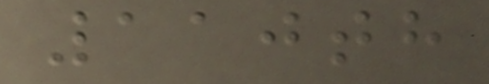110th
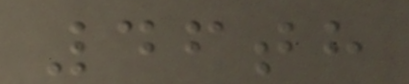46th
